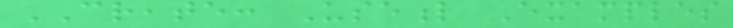CREATE: Useful Examples
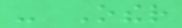- Other
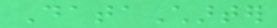DataCharter
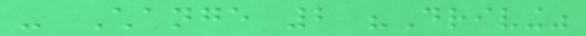- Change 2 "Driving"
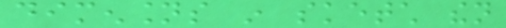dimensions in sketch then
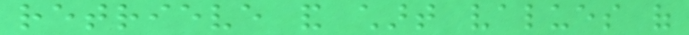retrieve and chart values of
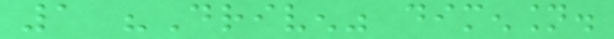1 "Driven" dimension.
